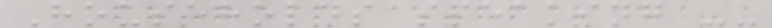Households speaking --
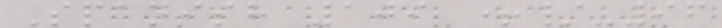Spanish 109 +/-96
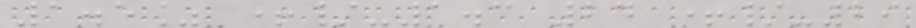1.5% +/-1.3 24 +/-29
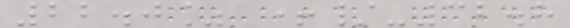22.0% +/-32.8
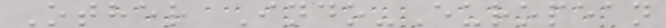Other Indo-European
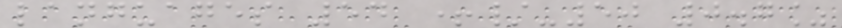languages 54 +/-50 0.7%
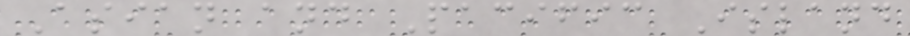Asian and Pacific Island
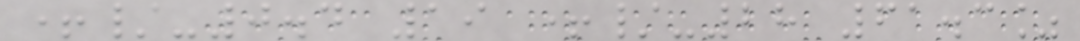+/-0.4 19 +/-28 61.3%
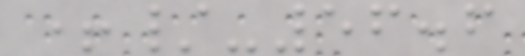+/-56.6
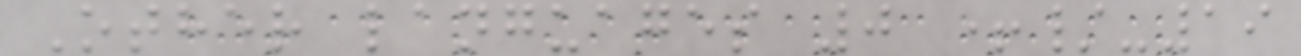Other languages 0 +/-19
